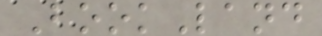BookLand
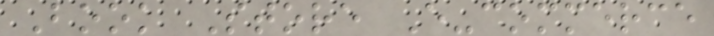Book Store E-commerce
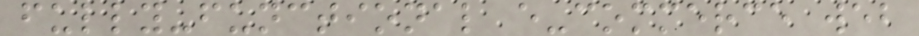fully-functional e-commerce web
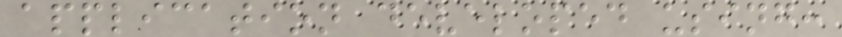application developed using:
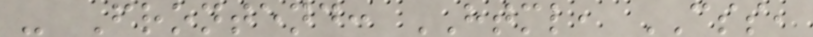- Frontend: HTML, CSS,
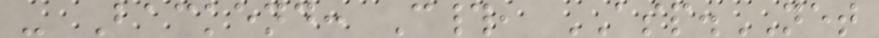- Backend: C#, ASP.NET
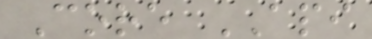Core API
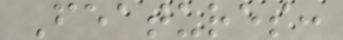Features:
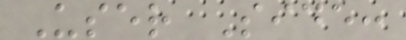User Side:
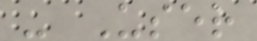- User
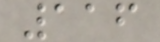116
